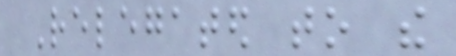Relegated to the
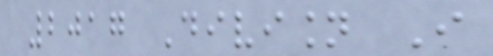2017 Division I
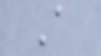A
